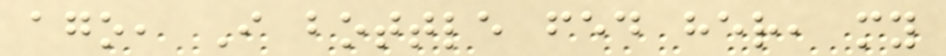ago, I bottle fed her, my
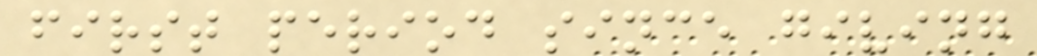first period since giving
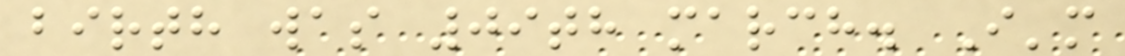birth was 09th march. I'm
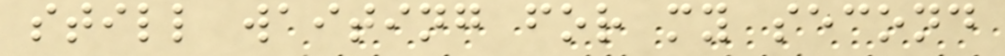still waiting for my second
